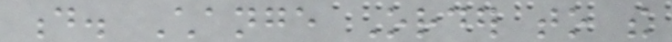d. Change Order to the
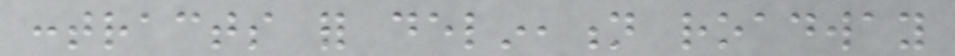contracts for delineation roadway
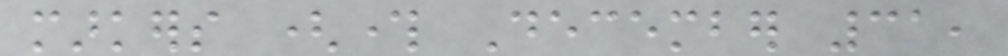markers (through December 31,
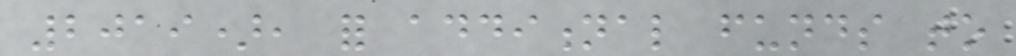2019), for additional funds to
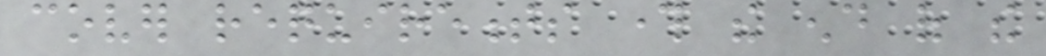cover requirements through the end of the
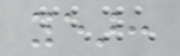year:
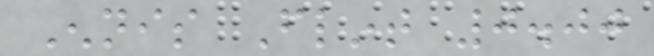Ennis Flint 0.00
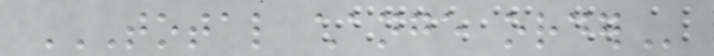TOTAL CHANGE ORDER
